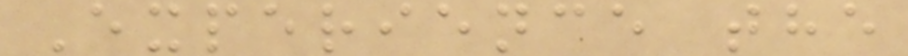Experience the
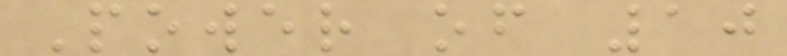Power of 10
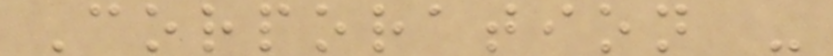Corporation -
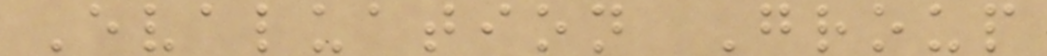Evaluation Group
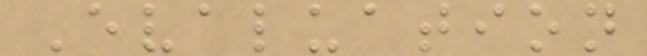Evaluation
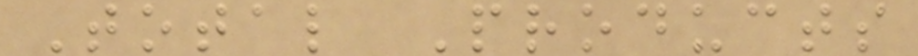Total Products
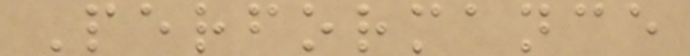Performance
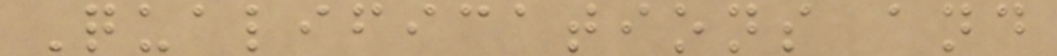Qualifications and
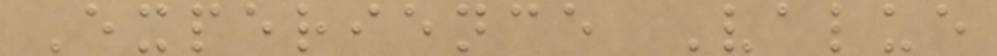Experience Value
